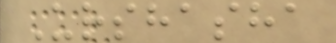Urshasha
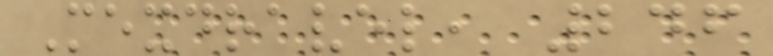Mexdravel, 246
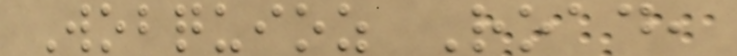Wobquioz Road,
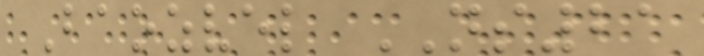Baozvel NS21
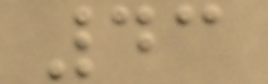43
